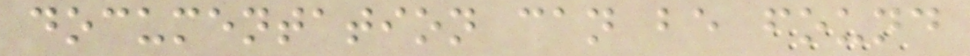documentation can be found
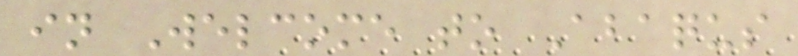in Welcome to Abaqus
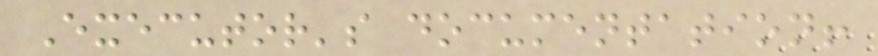Executor's documentation!
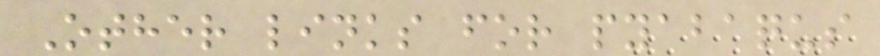Other links for pyabaqus
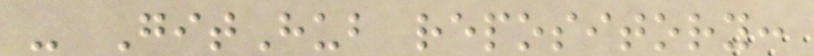- GitHub repository:
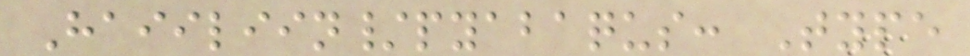Haiiliin/pyabaqus: Type
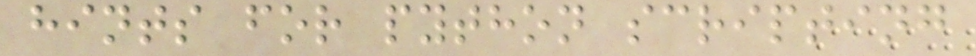hints for python scripting
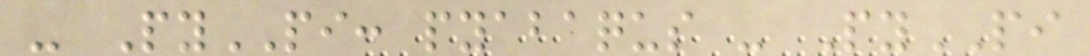- PyPI: pyabaqus - PyPI
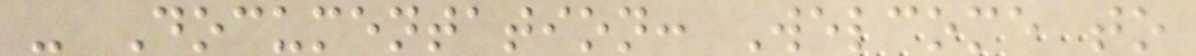- Documentation: Welcome to
